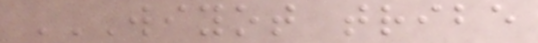WIYOT TRIBE
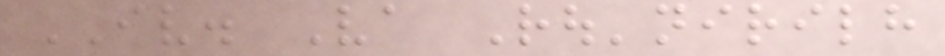IV. Va Rou'nirilh
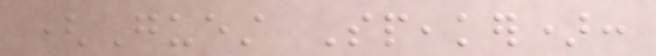(Guest Speaker):
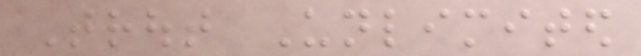Trout Unlimited
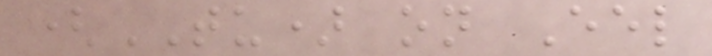(TU) on Eel
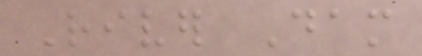River Dam
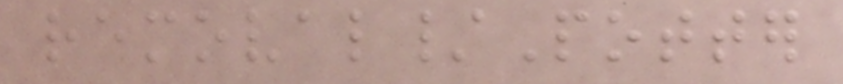removal/Potter
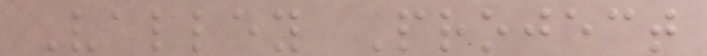Valley Project
